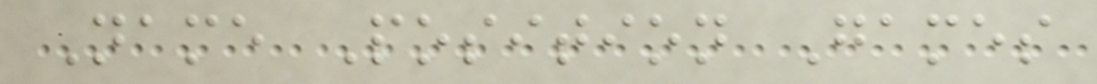Name Position Games
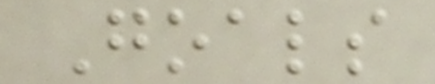Goals
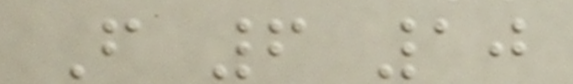F 6 10
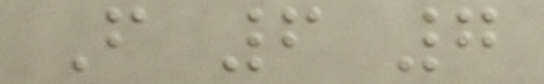F 6 7
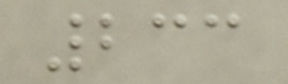233
